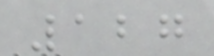127
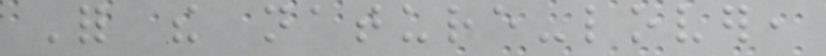For the nature-lover,
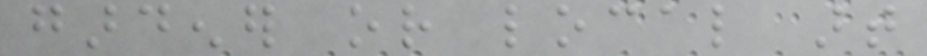gardener or local art
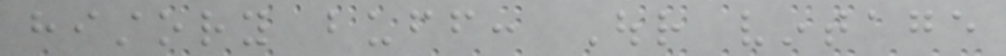history buff: Our vintage
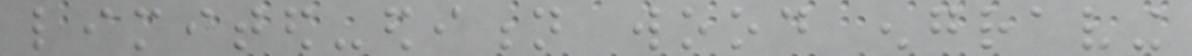limited-edition wood engraving
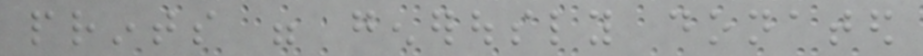prints were generously donated
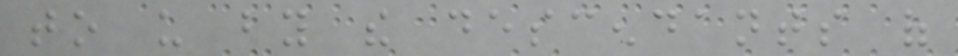to us by the descendants of
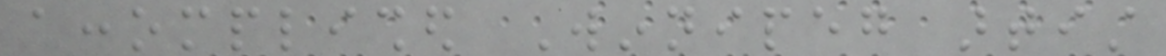accomplished Winnipeg artist
